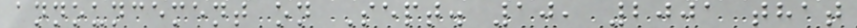announcement on Sept. 10, 2001 that
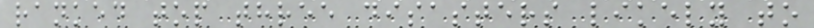ranked top three disasters likely to
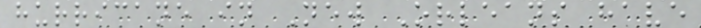hurricane in New Orleans have
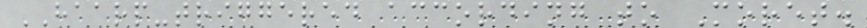HAARP-triggered according to Moret.
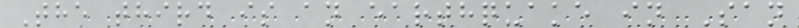The third is an earthquake in San
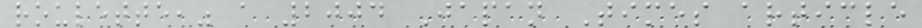roulette," a 2004 Japan Times article
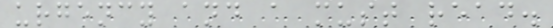urgency and a must read.
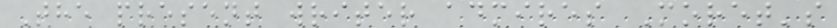The present writer admires Moret's
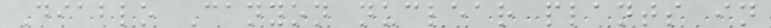Diablo Canyon nuclear plants in
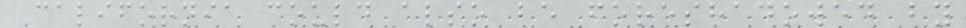California could also be foreshadowed by
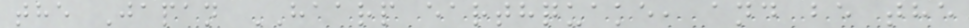the Japan HAARP earthquake, and be the
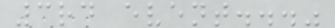3rd event..."
